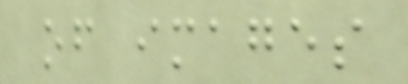of images
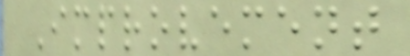Improvement
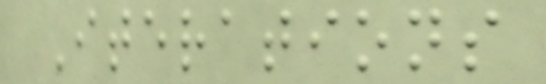Iterations
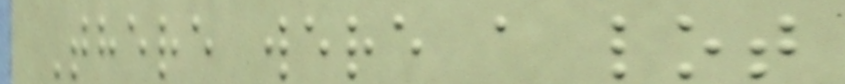There were a lot
